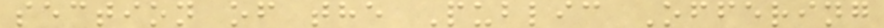section of the Public Offering
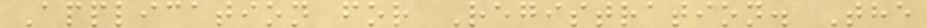Application for Registration. The
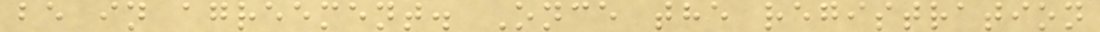be in agreement. Once the registration
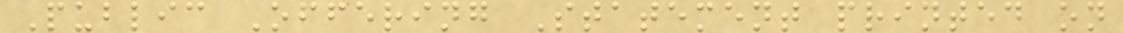Public Offering Statement printed on
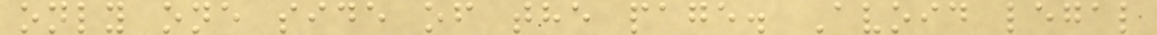only one side of the page. Avoid legal
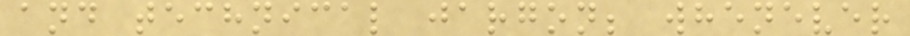and technical jargon; whenever
